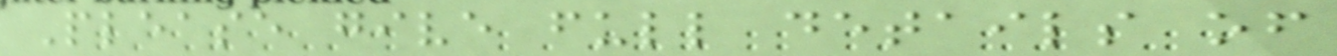Please give full details of
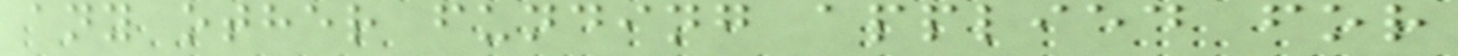any other funding applied for
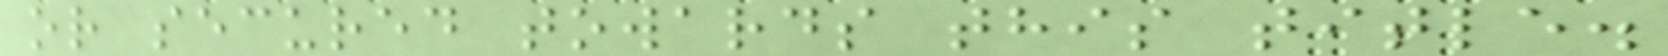or secured towards this title.
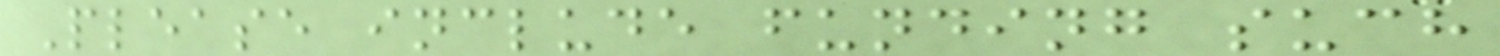Please include funding such
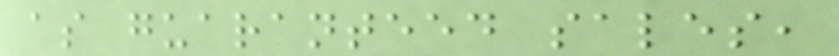as guaranteed sales,
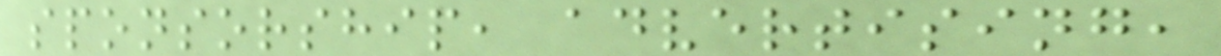sponsorship, advertising,
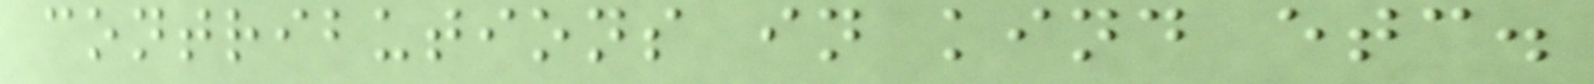contributions in kind etc.
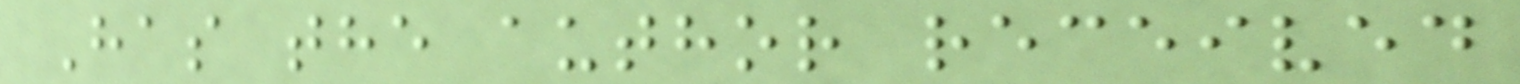Has the author received
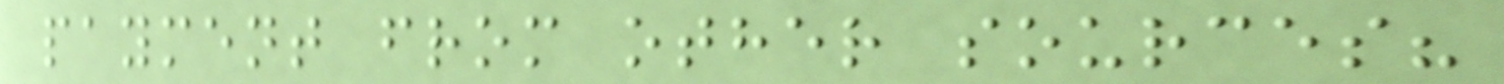payment from other sources?
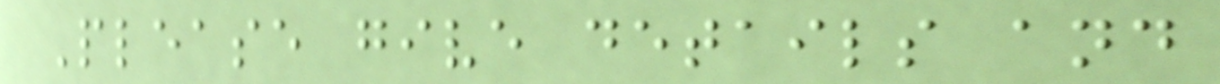Please give details and
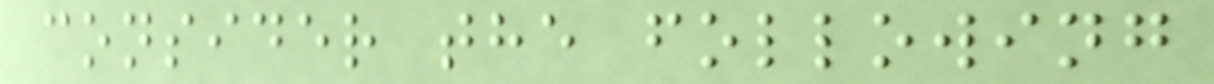consider the following
